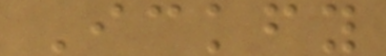Ickfy
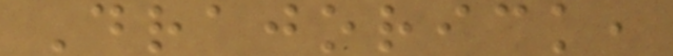Drajorick,
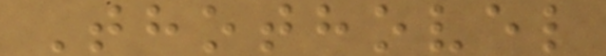Thothovel
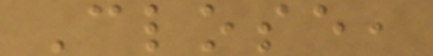Close,
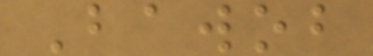Bawob
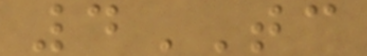4TC
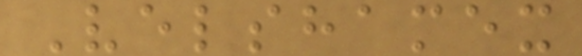Velshamex
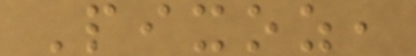Pixoz,
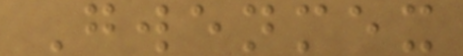Gwenmex
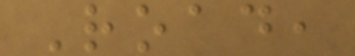Road,
